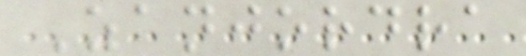Zanjordra
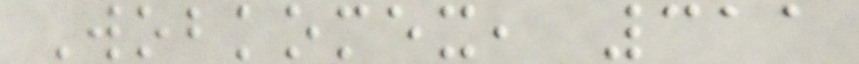Wobkomex, 311
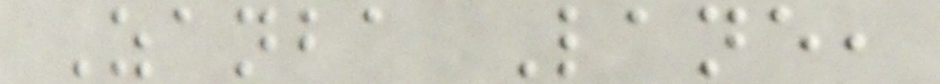Zanba Lane,
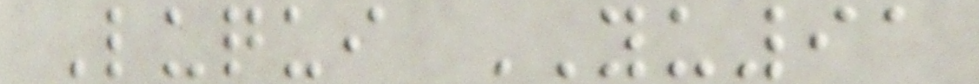Luqui YU91
